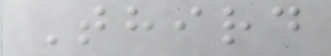Third
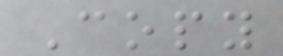Copy
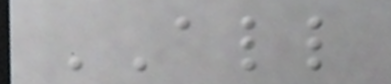ALL
